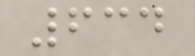634
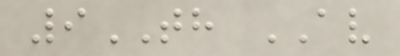9TH AV
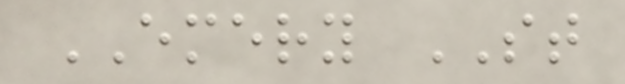EMERY ST
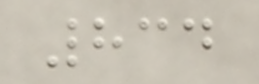834
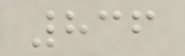836
